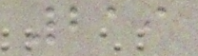219
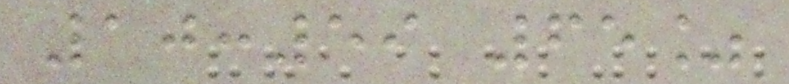10:59 65%
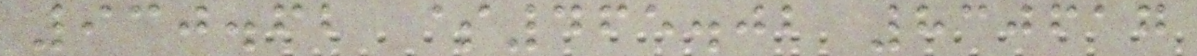930.62 $465.02 830617
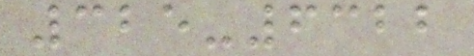325-6322
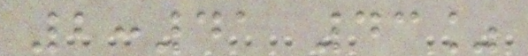2:41 43%
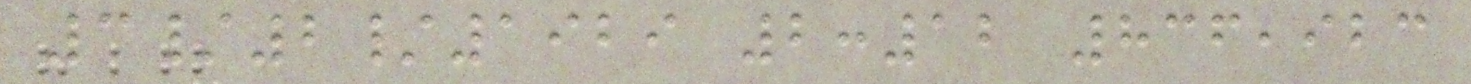3/2/1929 2:12 836,923
